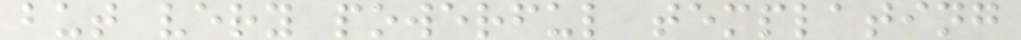but very powerful templating
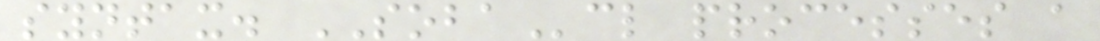syntax. SOBAcl processes a
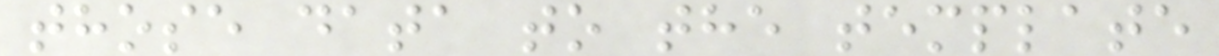those data to the template
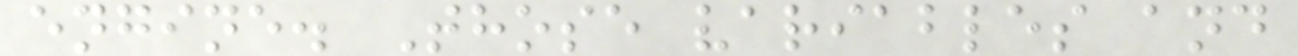engine. Those variables and
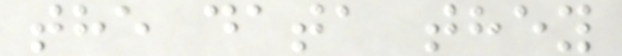the data they
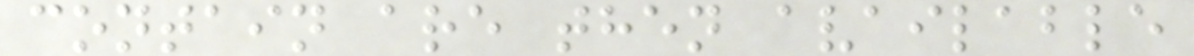contain are then available
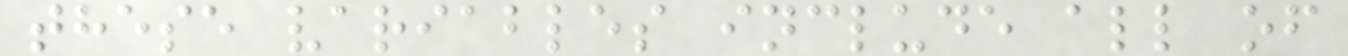these variables include all of
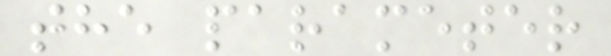the parameter
